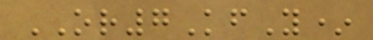OR7KfY*
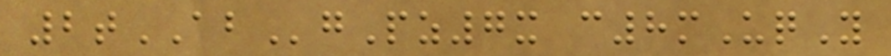2tABgPz7x c8mUqY
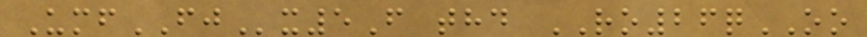UmfFJx5F thd RO26qOO
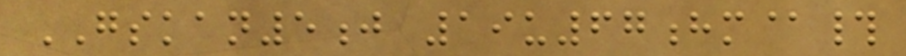GSKAN5j 19u67hm@#
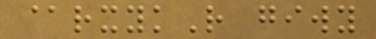@rxykR giwy
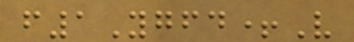f1Ygfd+V
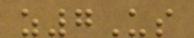z7Us
